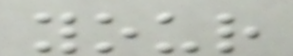your
